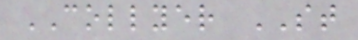COLLYER ST
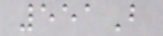551B
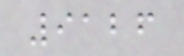9126
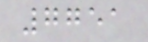7751
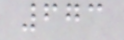673
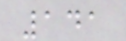141
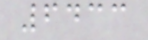6433
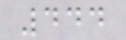444
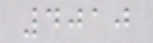4010
